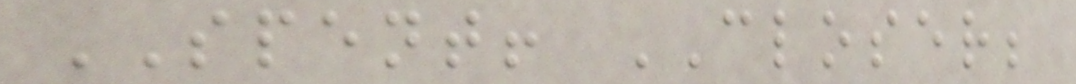SPENT! CLOSER;
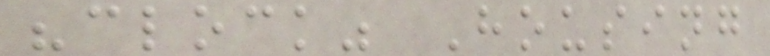"clock" Housing
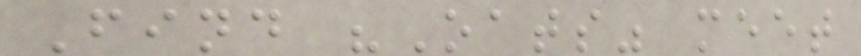Find "Oats" meet
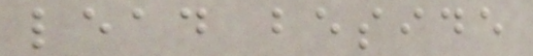lead beside
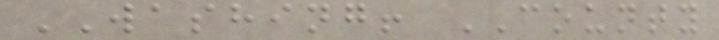WASHING! COUNTY
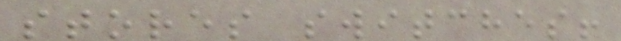stores switches!
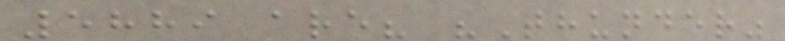5889 are? "Thunder"
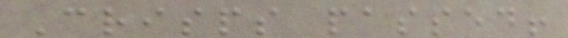Crisps passed!
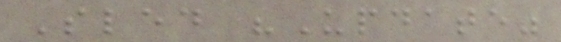Sled "Update"
